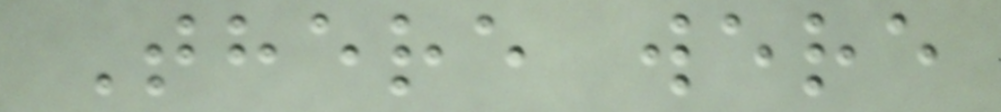There were
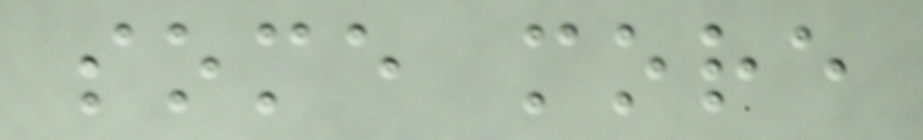some more
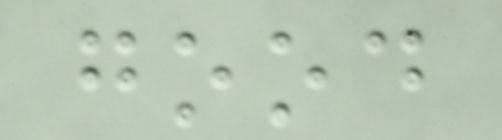good
